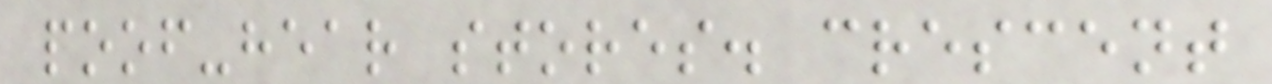poof-hear stores. crescent
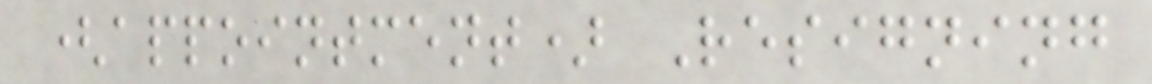(appointment) Resigning
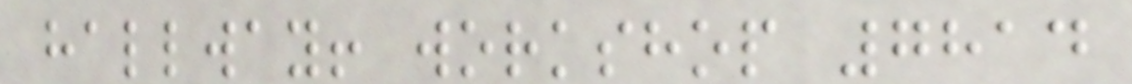hallway! workshop 7814
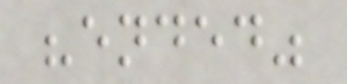"ended"
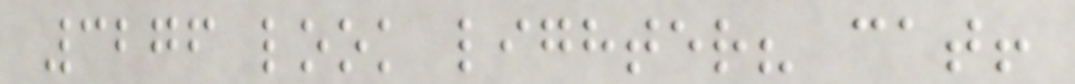3276 look lighter? cat!
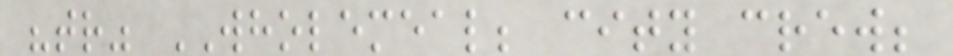"tr" WHOLEMEAL; city crew;
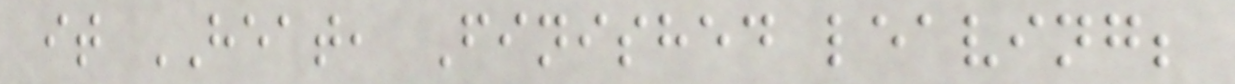it HEAT, Finished leaving;
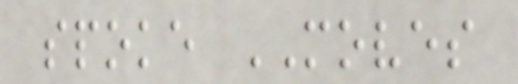spoke MOVES
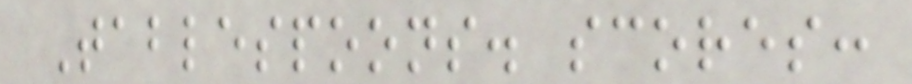Tablespoons. scores:
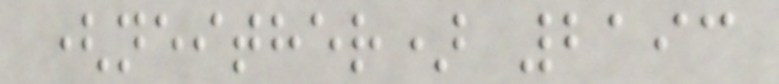(neither) 2193
